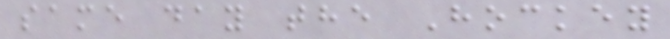same day the Hockey
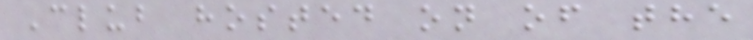Club hosted on of the
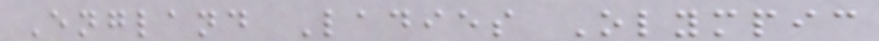England Ladies Olympic
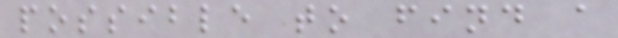possible to find a
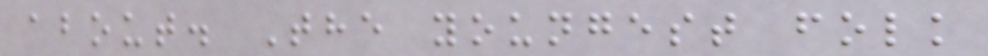about. The youngest folk
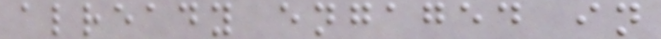already engaged in
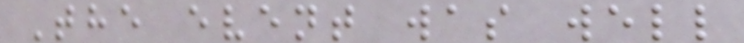The event was well
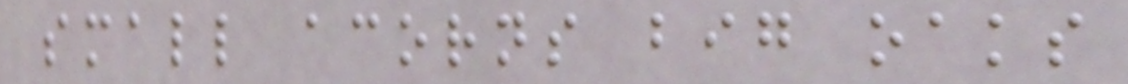small acorns big oaks
